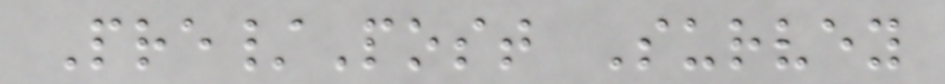Pre/Post Survey
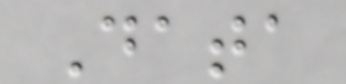Data
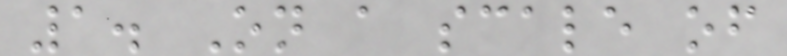1. On a scale of
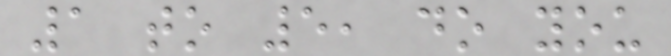1 to 5, do you
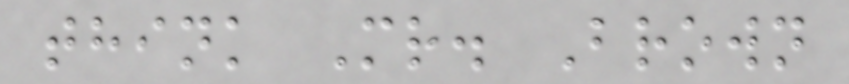think Mr. Brown
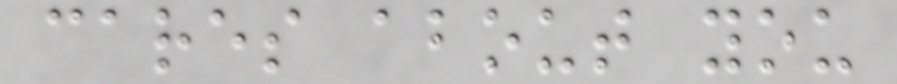cares about you
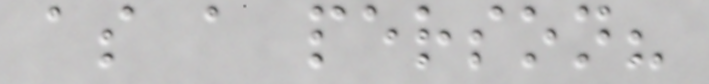as a person?
